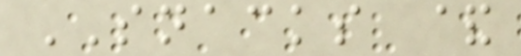SNACKS &
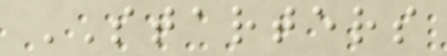STARTERS
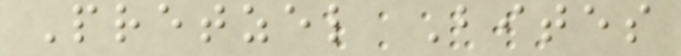Pretzel Bites
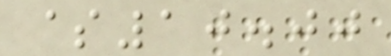$10.00
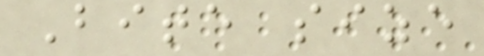Bite size
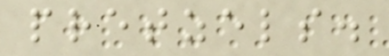pretzels.
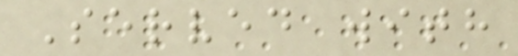Served with
